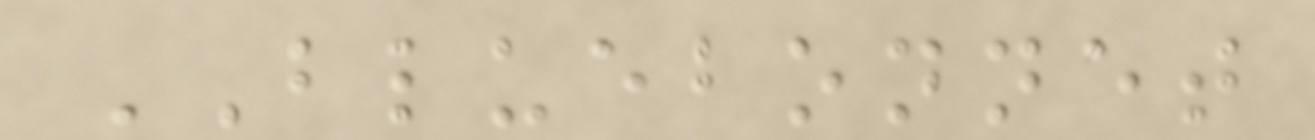BLUEBONNET
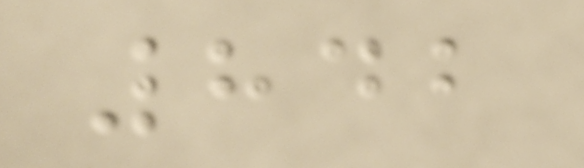842
